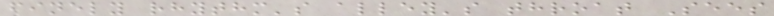finely rhythm's alley's throat Sees
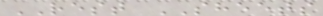REST SHEETS
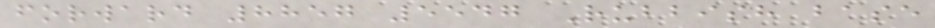forward 8857 5547 Rubbish base
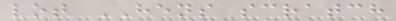lot HENS scratch
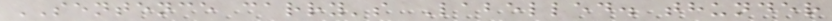SENTENCE carry's Labelled. thunder
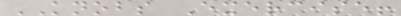KNOBS Exercise!
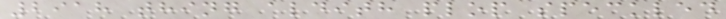2918 thing aldith plop speckled
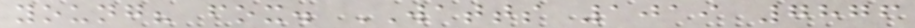young? fox. WATTS 1019 7876
